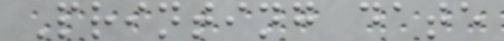Printing date
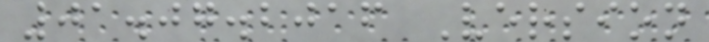01.07.2016 Version
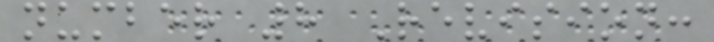number 8 Revision:
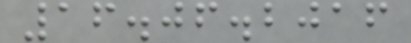16.06.2016
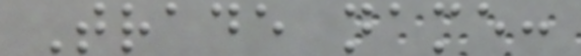Trade name:
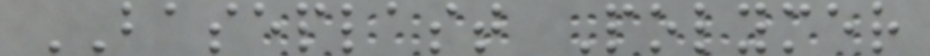BASEPLAST Polymer
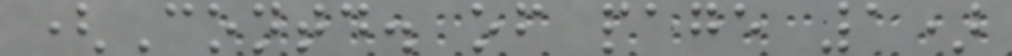(Contd. of page 1)
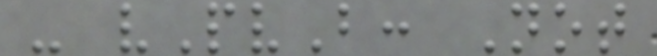- vPvB: Not
